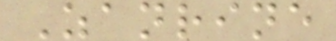Zanrine
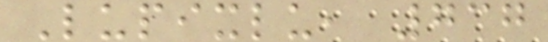Lupixlu, 737
